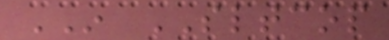IN SLTCOP
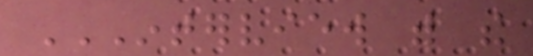INTERVIEW WITH THE
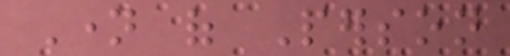Name of Person
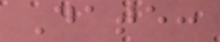Date:
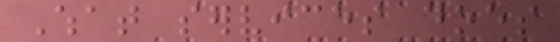What services does
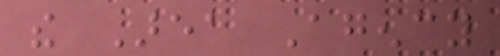the Area Agency
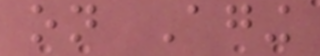on Aging
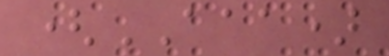(AAA)
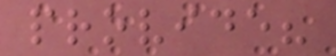provide?
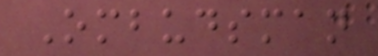Ombudsman
